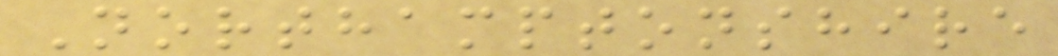Northamptonshire
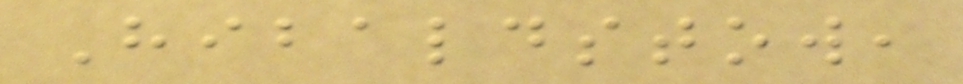Hibaldstow,
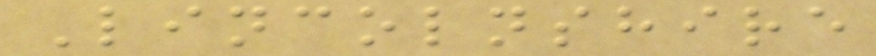Lincolnshire
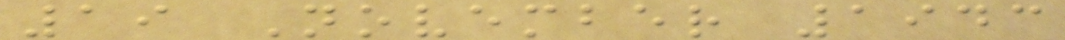19 November 1943
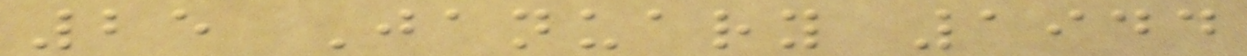25 January 1944
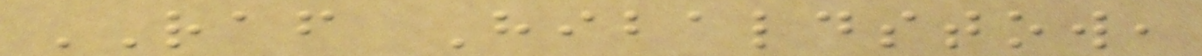RAF Hibaldstow,
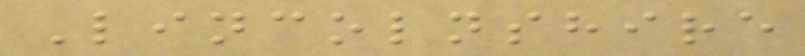Lincolnshire
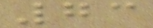73
